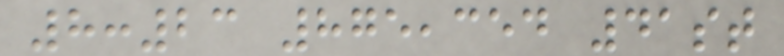8:23 875,354 41st
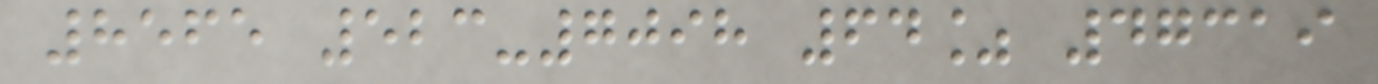8565 523-7098 64% 47319
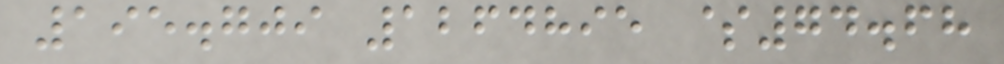195.709 1264895 $74.68
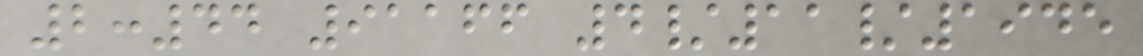2:44 91166 4/11/1945
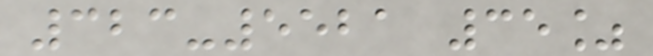323-5521 35%
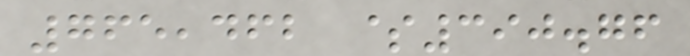765,462 $390.76
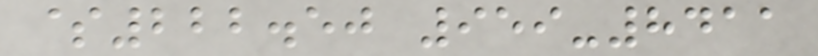$222.50 959-8411
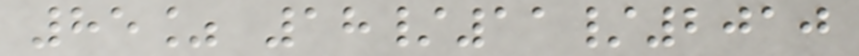85% 18/11/2010
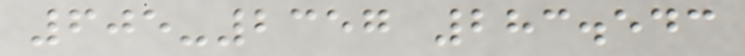605-2357 283.543
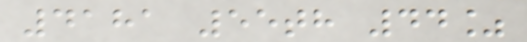4181 55th 44%
